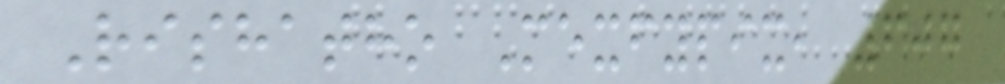Rishatho Mexfypix, 607
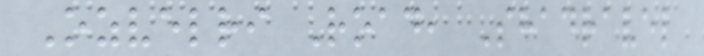Ozvelri Road, Shadravel
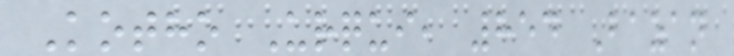Kotho Urqui, 854 Bazan
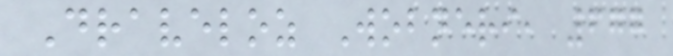Draveloz Wobneri, 677
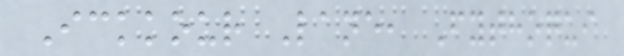Ickkour Lane, Fythoqui
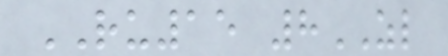RU15 8ZL
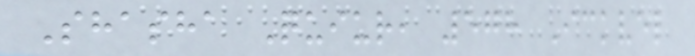Shasha Quiur, 578 Ickvel
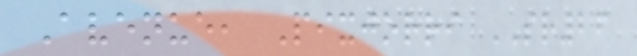Avenue, Pixjorri SR26
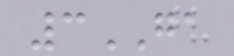3GA
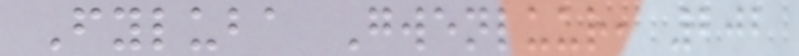Fyluba Gwenluur, 202
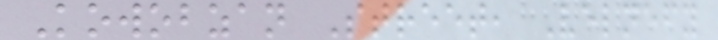Kowobzan Street, Velnefy
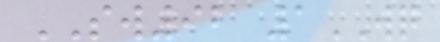SW92 1WQ
